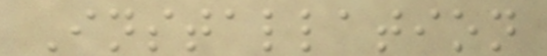Installation
